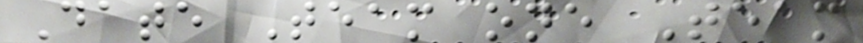Date Team one Team
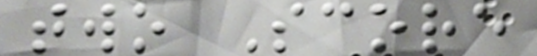two Score
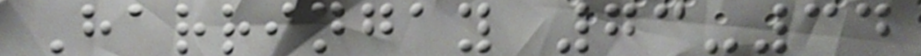Harringay 73-34
